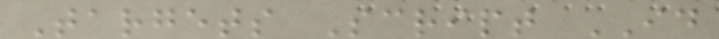Targets Script ID
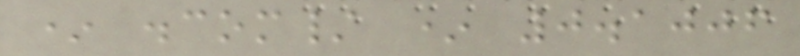* .com/ * 0.1006
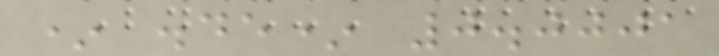* .de* 0.0001
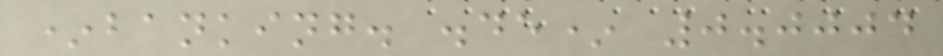*banking. .de* 0.0004
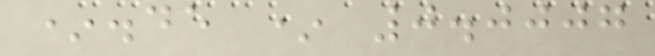*.de * 0.0007
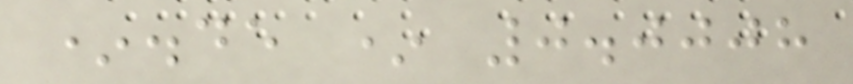*.de * 0.0008
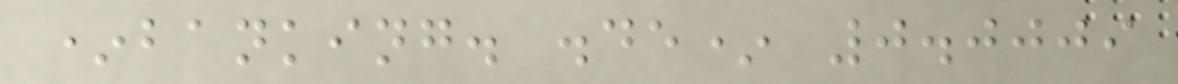*banking. .de* 0.0009
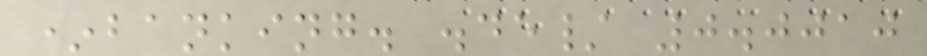*banking. .de/ 0.0010
